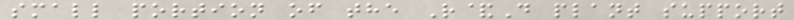small portion of the R&D plant support
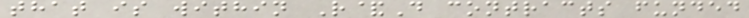that is within R&D contracts funded
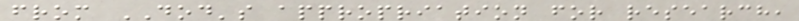from DOD's appropriation for research,
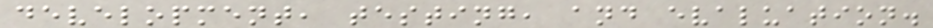development, testing, and evaluation.
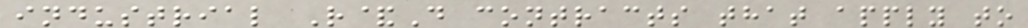industrial R&D contracts that apply to
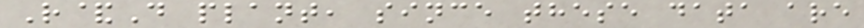R&D plant, since these data are
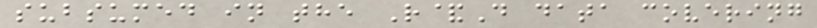subsumed in the R&D data covering
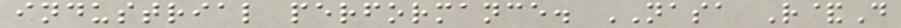industrial performance. NASA R&D
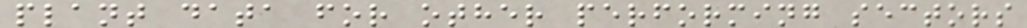plant data for other performing sectors
